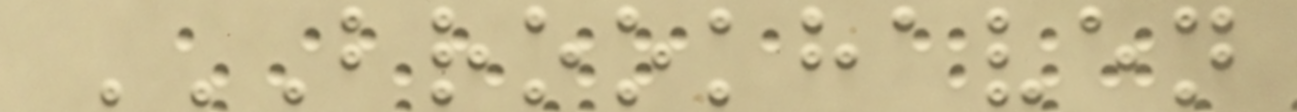BROOKHAVEN
